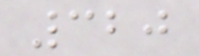320
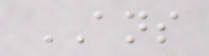ANS
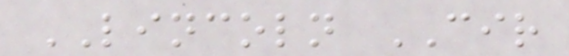LINCOLN CIR
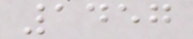1457
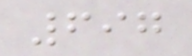697
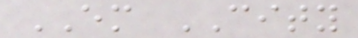EM CITY
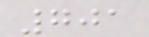701
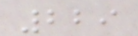229
